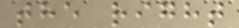the right
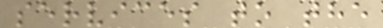services to the
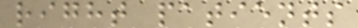right patients
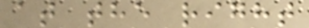at the right
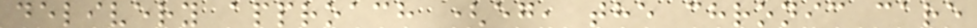delivery approach (eg, the chronic care
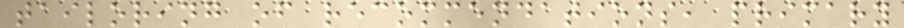tailoring of recommendations, primary
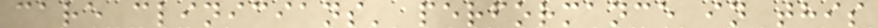care clinicians' performance in this
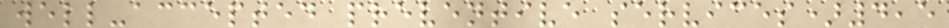well-accepted preventive services)4,5
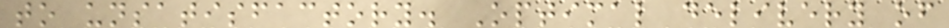to unsatisfactory. Optimal delivery of
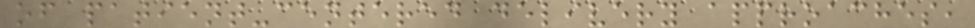of patient-centered delivery approaches,
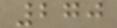270
